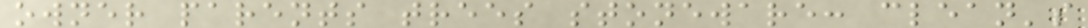owner parents trees stoneware: clean's
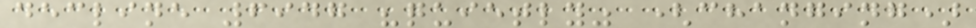decline 6947 "quietly" (changing)
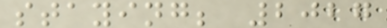staying; 2027
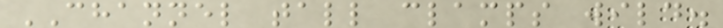CHANNEL tall clamps wild.
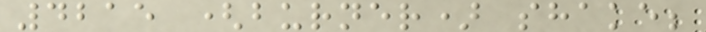4215 (burner) shake;
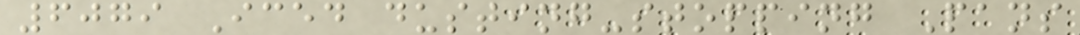6079 Iced dusting-stopping Pans
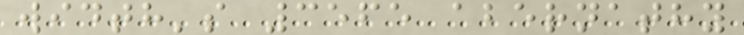width's 3565 abernathy
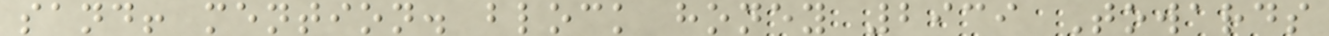sand! mention. block honey 2939 Towards
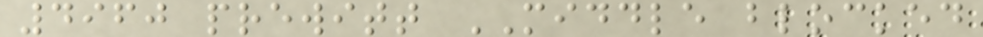4960 prewitt MIDDLE blocked
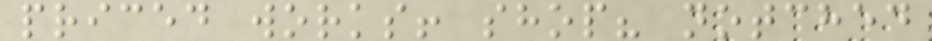priced works! shop? notched
